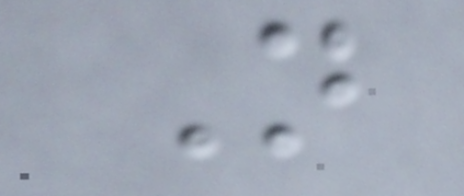N
